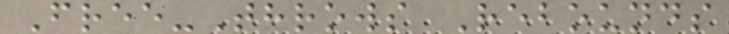Free-Throws Rebounds
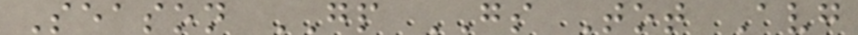Season GP GS Tot Avg
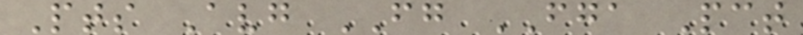Pts Avg FG FGA Pct
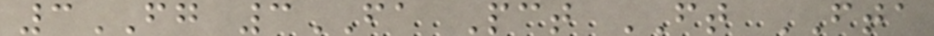3FG 3FA Pct FT FTA
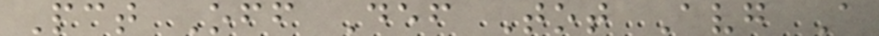Pct Off Def Tot Avg A
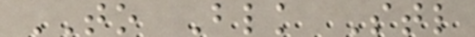TO Blk Stl
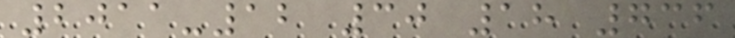2011-12 30 18 736
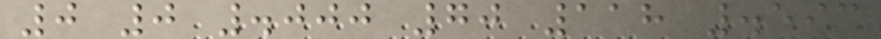0 0 .000 70 118 .593
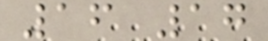16 17
